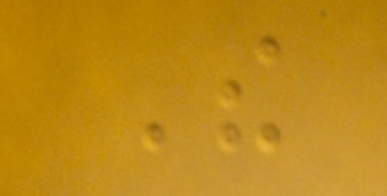The
